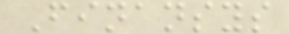Finansys
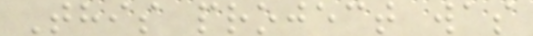This project was
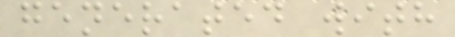generated with
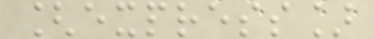[express]
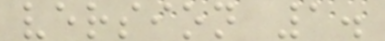version 1.
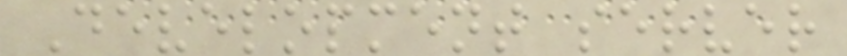Development server
